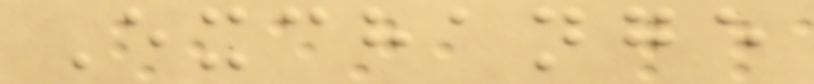Exchange
